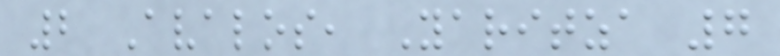2 Avalos, Yaritza 7
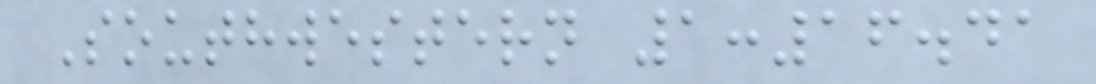Southwestern 1:16.41
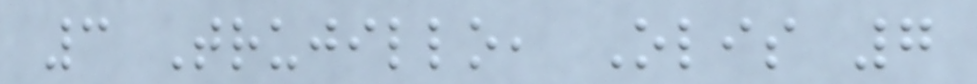3 Trujillo, Olis 7
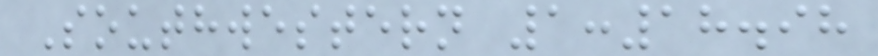Southwestern 1:18.98
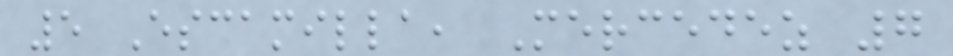5 Escamilla, Mercedez 7
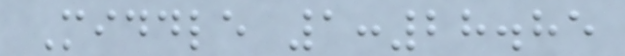Middle 1:28.85
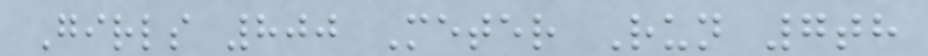Girls 800 Meter Run 7th
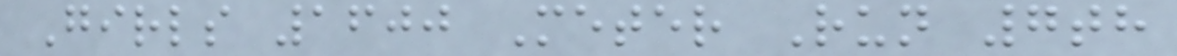Girls 1600 Meter Run 7th
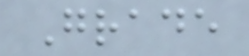Grade
